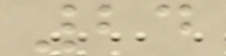24
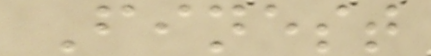Finest
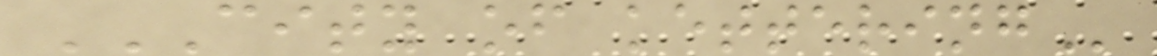CITY OF KETTERING
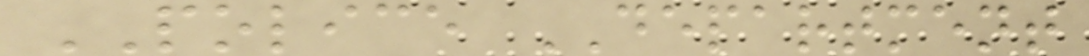POLICE DEPARTMENT
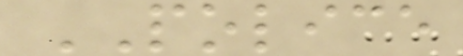POLICE
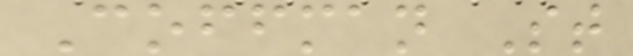Coffman St
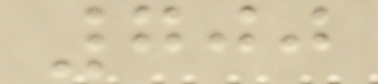700
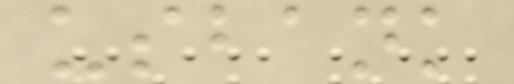usbank
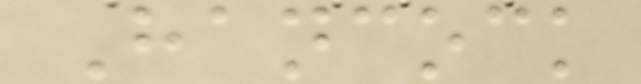Hancock
